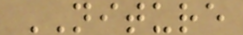NITURE
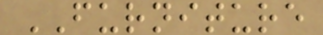FURNITURE
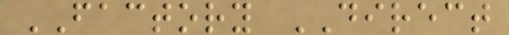FACTORY DIRECT
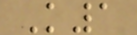K1
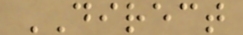DIRECT
